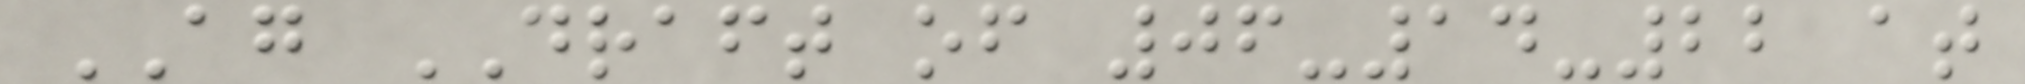AG DRAFT of 06-14-22 at
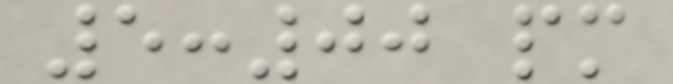5:00 pm
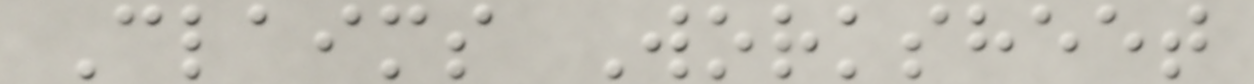Claims Worksheet
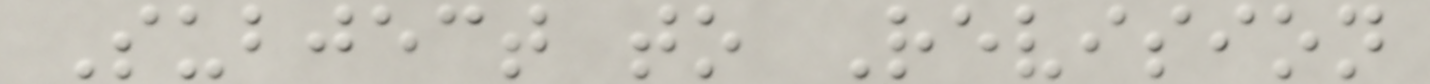Subject to Revision
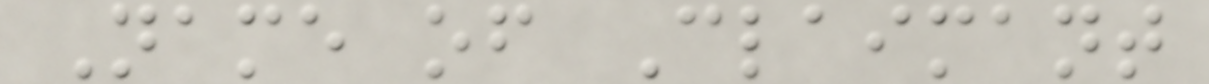Name of Claimant
